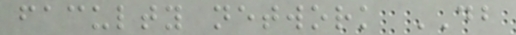faculty network DB
